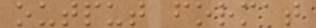output format
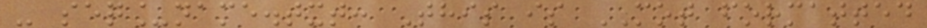- seq_name.txt: This is MOT formatted
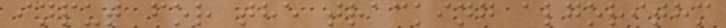input for the tracking algorithm
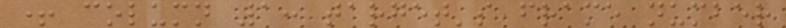+ column 1: target's frame number
